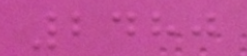2480
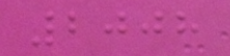2008
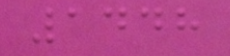1448
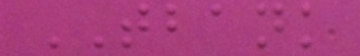TBANK
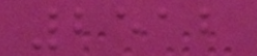2512
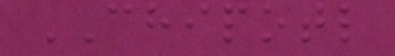CHIPOTL
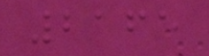2165
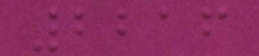2216
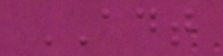ADT
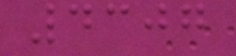4307
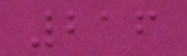216
